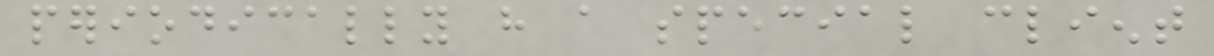periodically have a special client
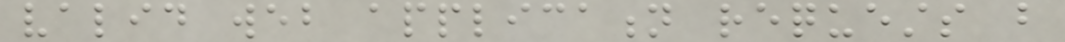valid web application requests but
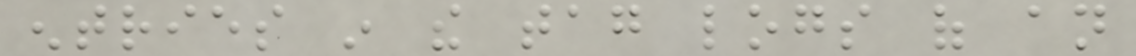entries in the tag logs of an
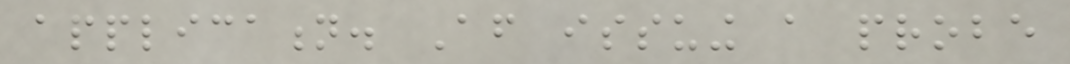application. After issuing a probe
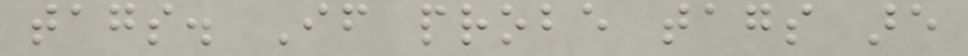tags. If probe tags are
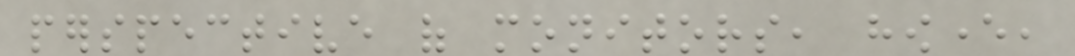perspective of monitors, however,
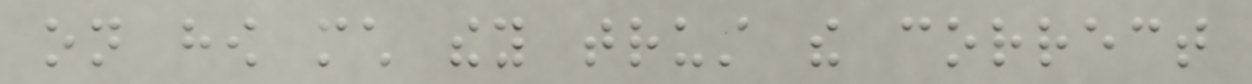on how much they trust the correct
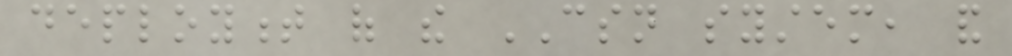deployment of the CSN system, and
